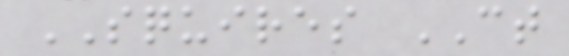SQUIRES CT
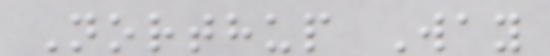Northup Way
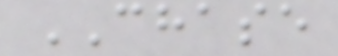CHASE
